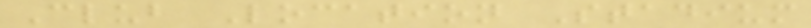Club Location Stadium
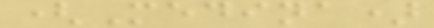(Medina)
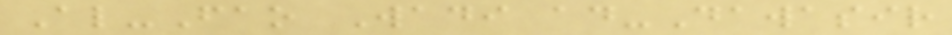Al-Fao Wadi ad-Dawasir
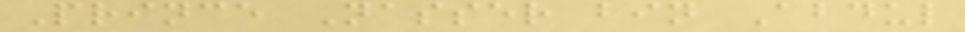Prince Nasser bin Abdul
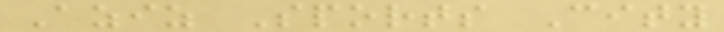Aziz Sports City
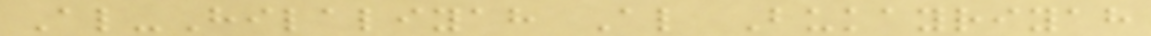Al-Hilaliyah Al Bukayriyah
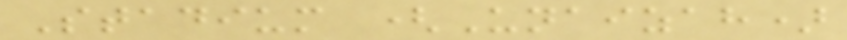Stadium (Unaizah)
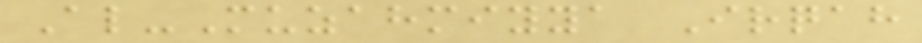Al-Muzahmiyya Irqah
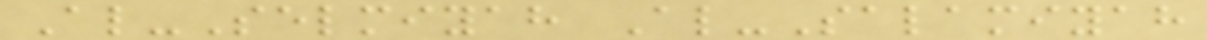Al-Selmiyah Al-Salamiyah
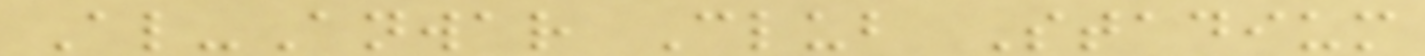Al-Anwar Club Stadium
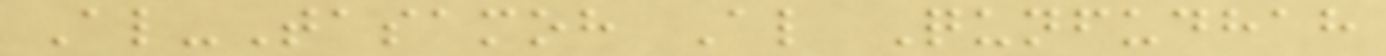Al-Tasamoh Al Qunfudhah
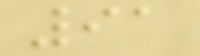91
